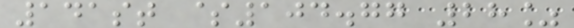141st $104.77 28%
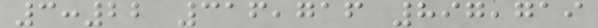3:22 316,716 897,719
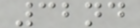32nd
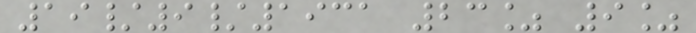19/9/1931 23% 9%
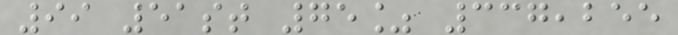99 51st 75% 337,255
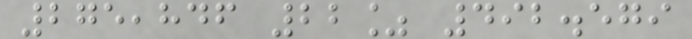275,846 22% 492.579
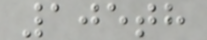105th
